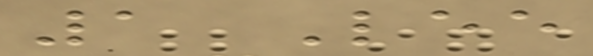1 Lee
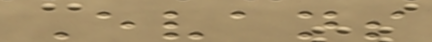Evans
